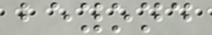beyond
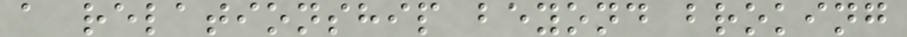a relationship beyond broking
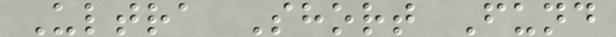Ultra Short Fund
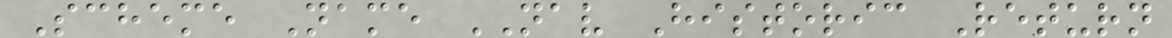Scheme Name NAV Historic Return
